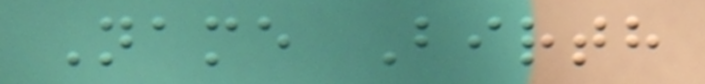Name Birth
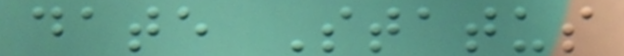date Status
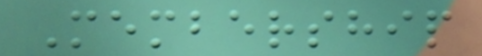Membership
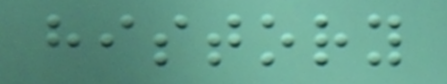history
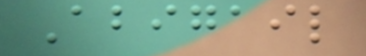Abigail
